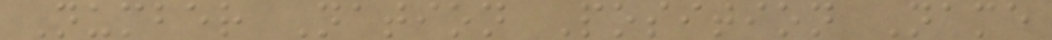Number Nation Position Name
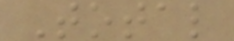Total
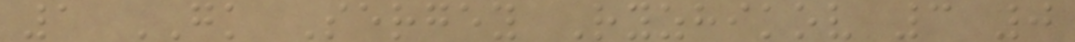1 GK Sergey Ryzhikov 3 0
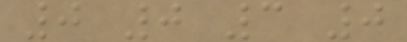0 0 3 0
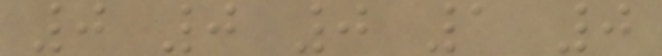0 0 0 1 0
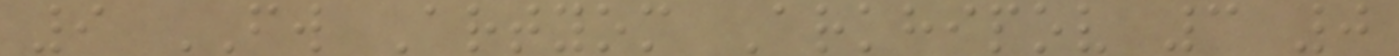9 FW Artyom Arkhipov 3 0
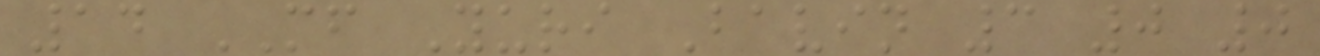14 MF Yuri Bavin 3 0 0
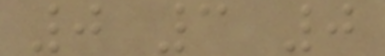0 3 0
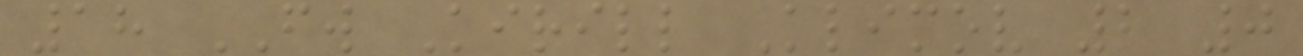18 FW Kirill Klimov 2 0
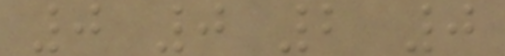0 0 2 0
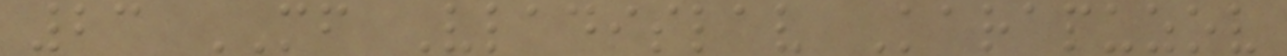23 MF Vladislav Karapuzov
